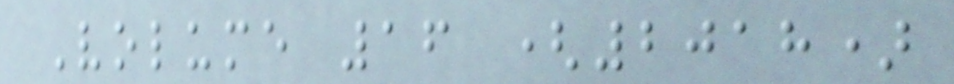Volume 16 (2018)
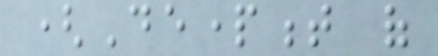(Department of
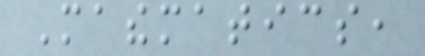Mathematics,
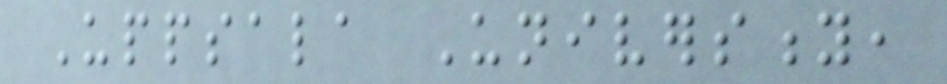Uppsala University,
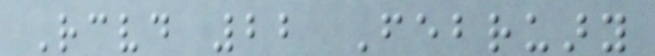Received 22 February
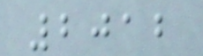2012
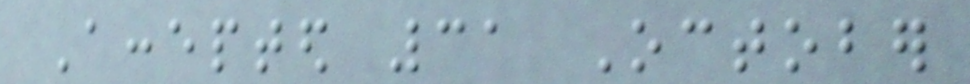Accepted 31 October
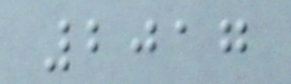2017
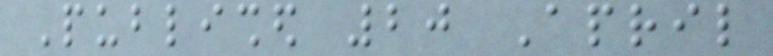Published 20 April
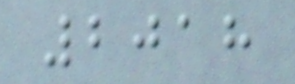2018
